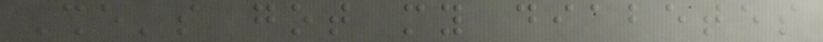She's got my diabetes
